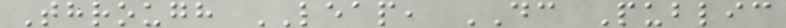Through LEAP, DC Public
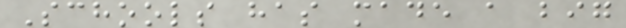Schools has made a big
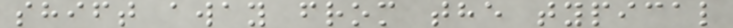shift away from the typical
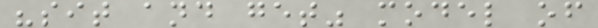"sit and get" model of
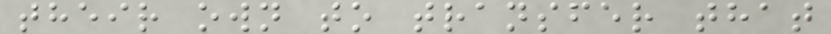their own to transfer that
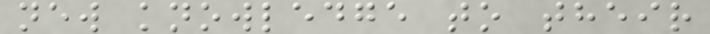new knowledge to their
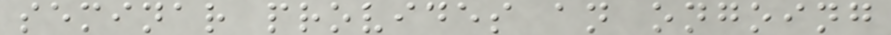seminar provides an ongoing
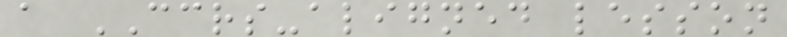a CCRS-aligned lesson
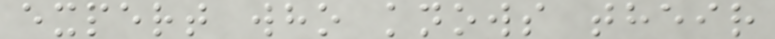expert who knows their
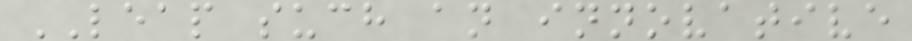LEAP such an innovative
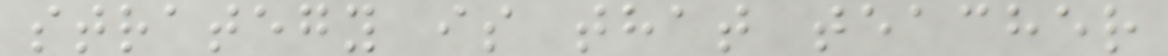strategy is that teacher
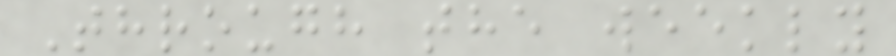Through the weekly
